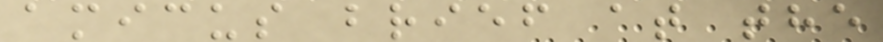amicus brief at the
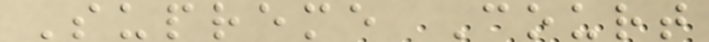Supreme Court
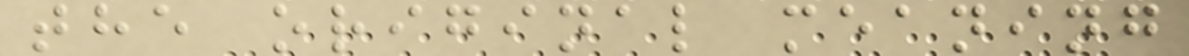the original meaning
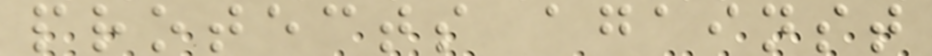protects against
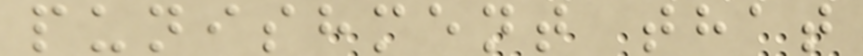punishment that
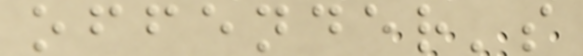offender's
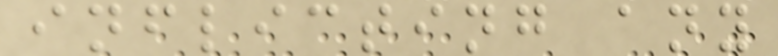inflicting any
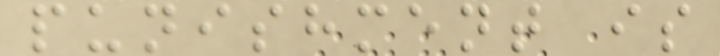punishment is
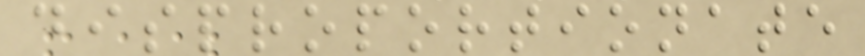disproportionate
